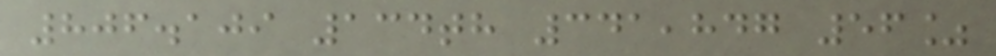806.109 134th 341,847 56%
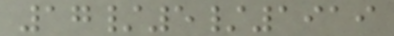17/5/1919
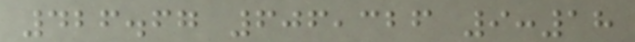426.67 606,326 9:18
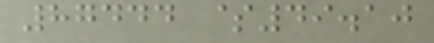87444 $49.10
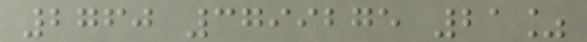2760 3799275 21%
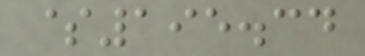$195.34
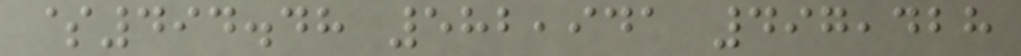$494.48 582,941 497,428
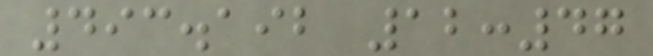493.192 12:47
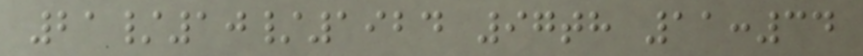21/10/1924 97th 11:34
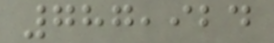787,924
